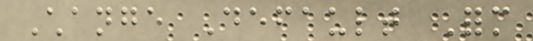Change Default Form
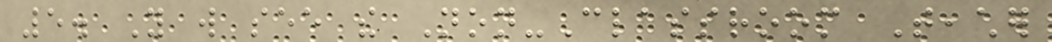5. You will see the Non-Classroom Teacher
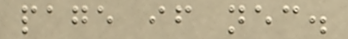page if necessary.
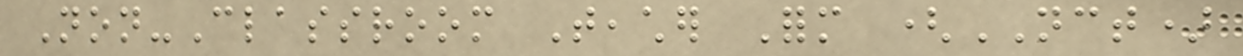Non-Classroom Teacher Form (NCT)
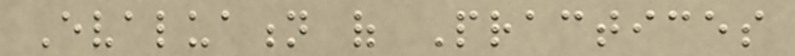Evaluation of Practices
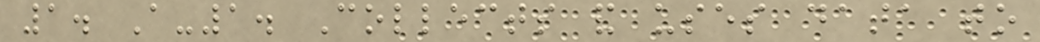1. A-1. Collects and uses data to
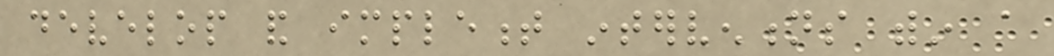develop and implement interventions within a
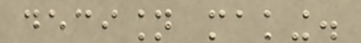decision making.
